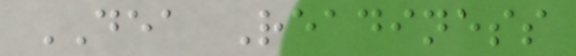DEA Readiness
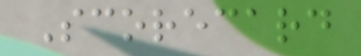Scorecard
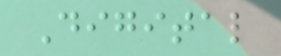Digital
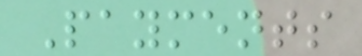Payments
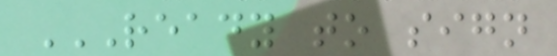READY TO SIGN
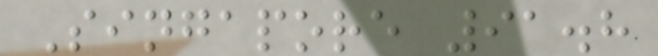Singapore 91.8
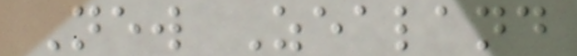New Zealand
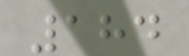184
